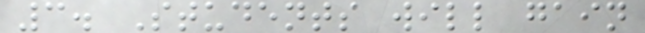3. Students will gain
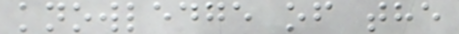knowledge of the
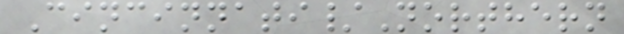Cincinnati/Northern
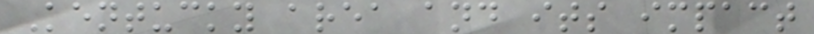Kentucky area and its impact
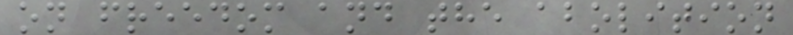on freedom and the abolition
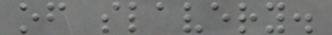of slavery.
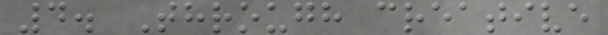4. Through creative
